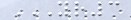YR3
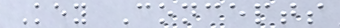Key Concepts
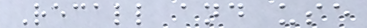Recall and use
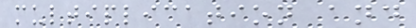multiplication and
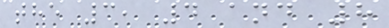the 3, 4 and 8
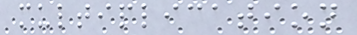multiplication
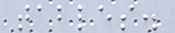tables.
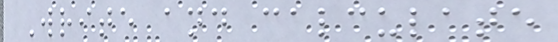Write and calculate
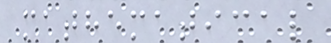mathematical
